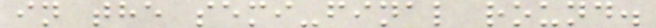in the semi-final round.
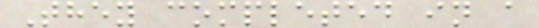They completed in a
